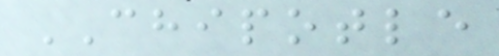CHIPOTLE
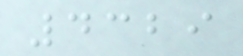4329
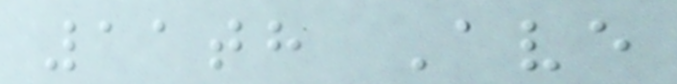11th Ave
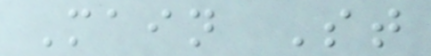Main St
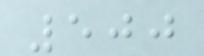500
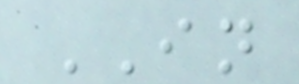IN
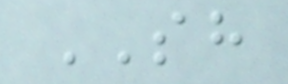SH
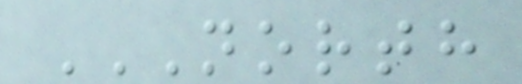NORTH
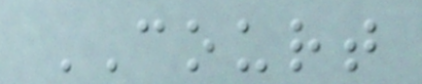COURT
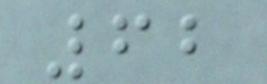62
